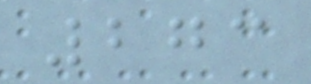273
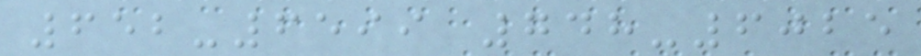652-6599 748-6025
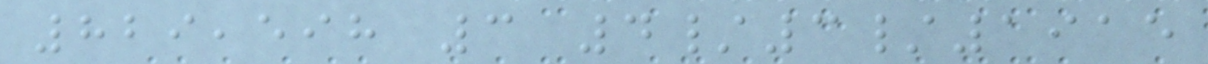829,598 3 4/3/1915
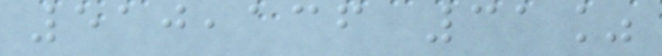510,136 31%
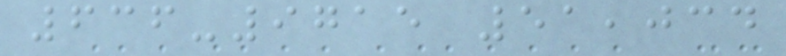636-9715 51,034
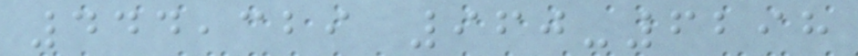444,329 960-6298
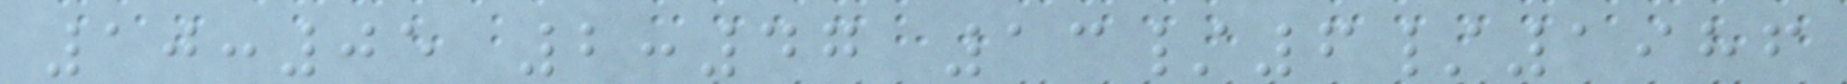10:05 2:47 13/6/1986
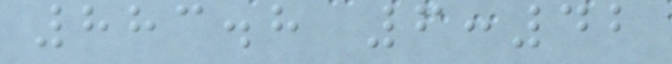883.8 6:42
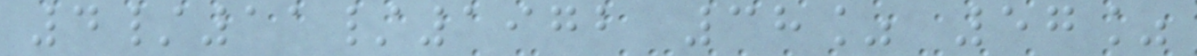4/11/1972 38% 57%
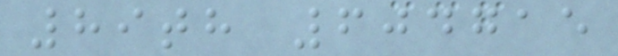89th 604715
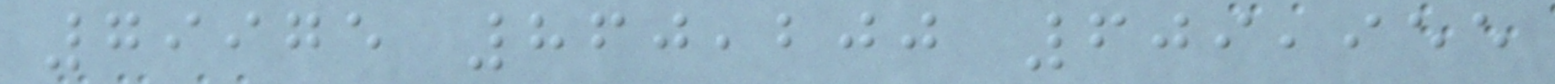79975 860,200 609,955
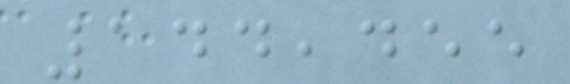144,455
